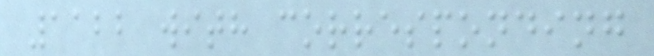1122 with corresponding
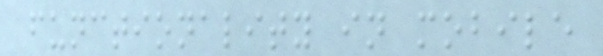functionality in mobile
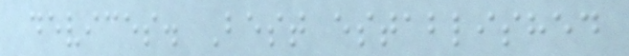devices. Best established
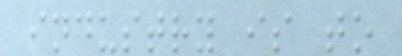industry is to
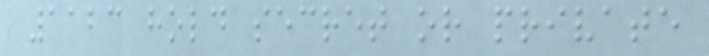1123 hold secret or private
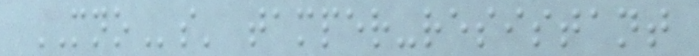MNOs' tamper-resistant
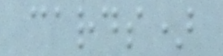cards)
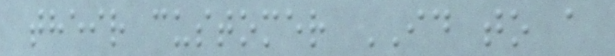their customer ID to a
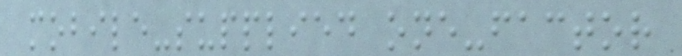mobile-supplied one-factor
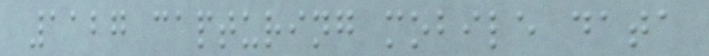1127 capturing mobile data
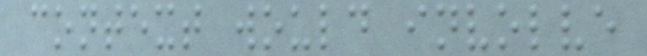context would involve
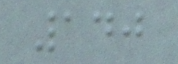140
